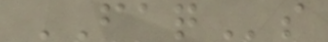FAQs
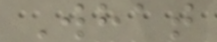What
